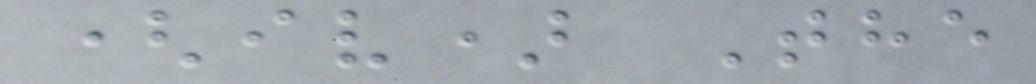(iv) The
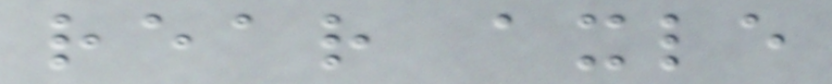rear axle
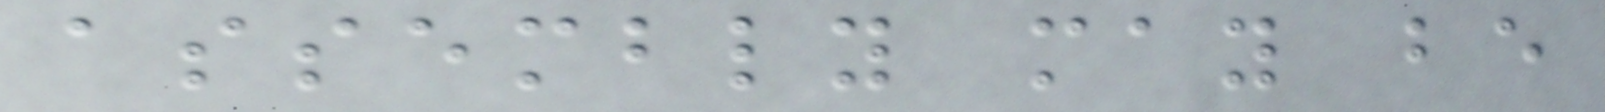assembly may be
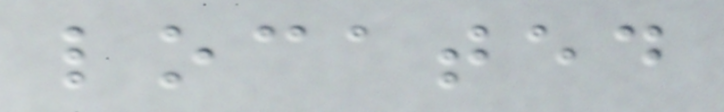located
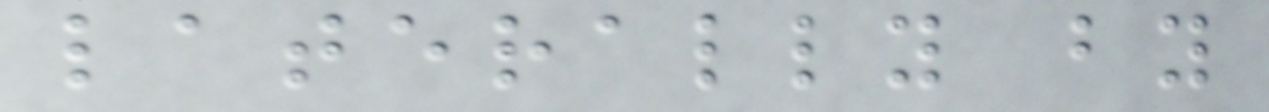laterally by
